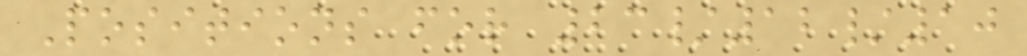Positions for 23/12/10
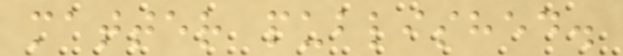matter published.
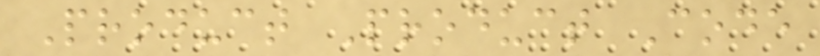Product Product Code
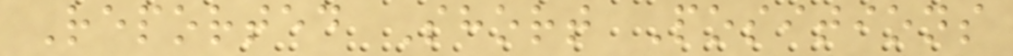Reported Short Positions
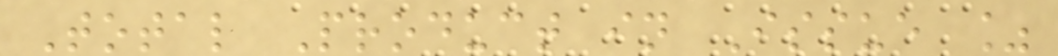Total Product in Issue %
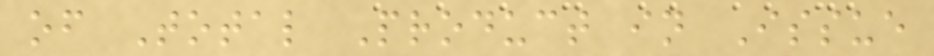of Total Product in Issue
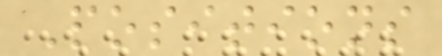Positions
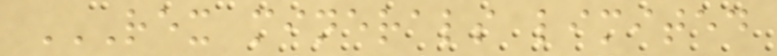REX MINERALS LIMITED
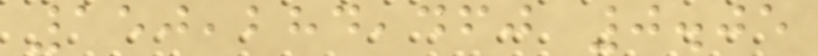150,284,460 0.05
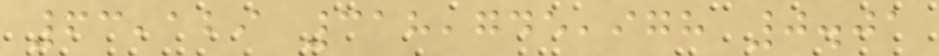63,129 318,745,978 0.01
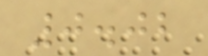0.02
